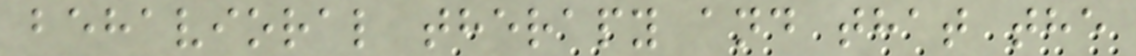behavioral therapy and that the
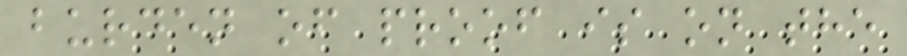burden of proof is on the
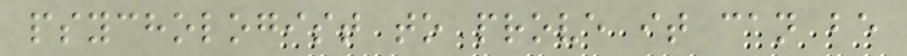psychologist to prove it can be
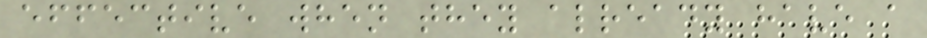effective when they already have a
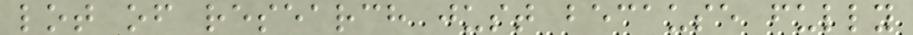lot of research just because fully
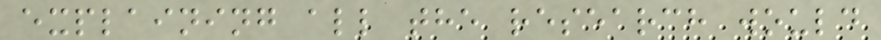explaining all the research would
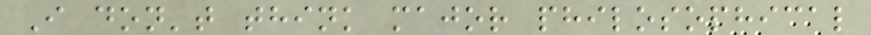I don't think major philosophical
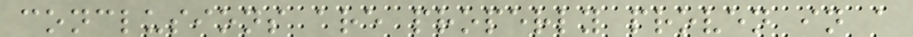conclusions are properly proven in a
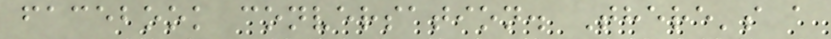facebook conversation. There's a
